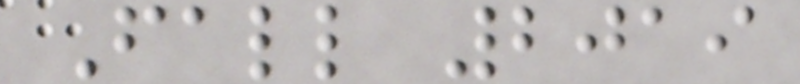Fall 2019
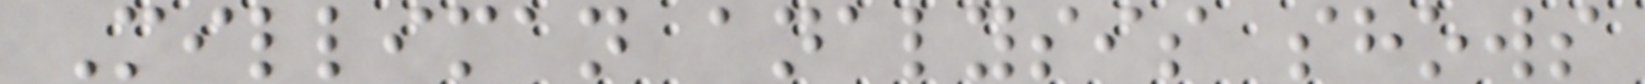Milliman analysis shows
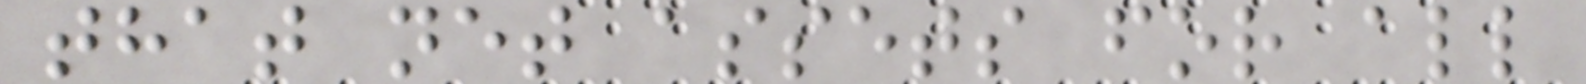that net assets for all
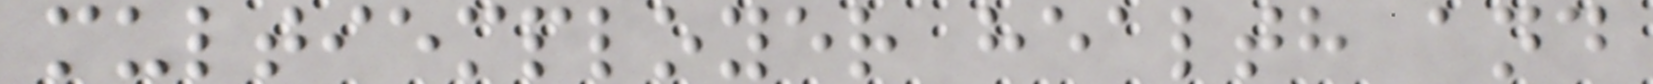multiemployer health and
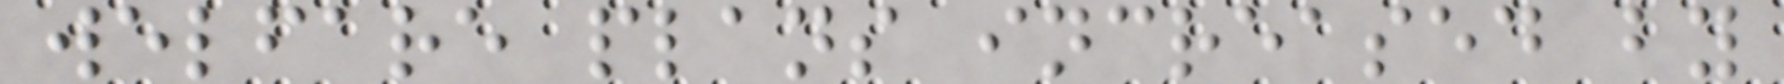welfare plans increased by
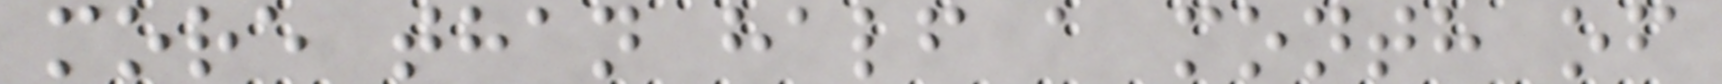more than half a month of
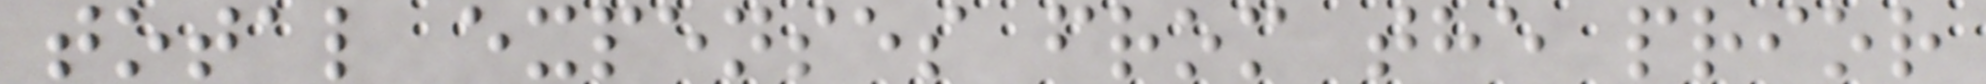total expenses from the prior
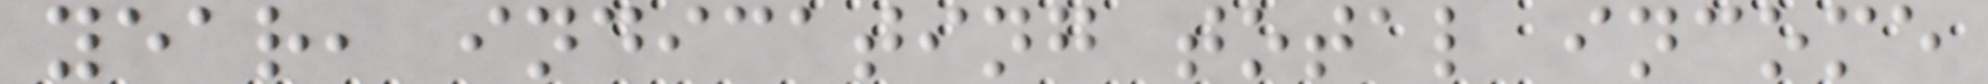year, indicating total income
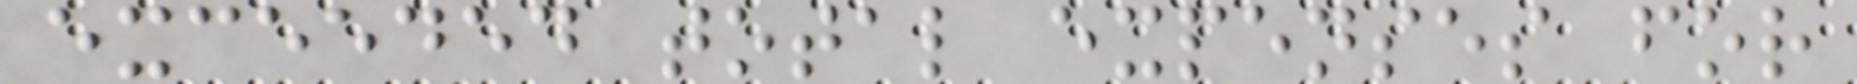exceeded total expenses for
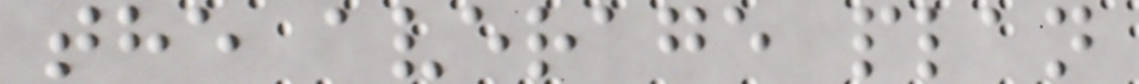the average plan
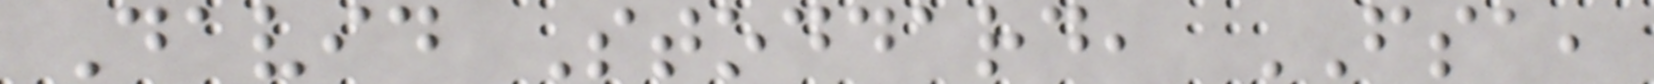David Stoddard, FSA,
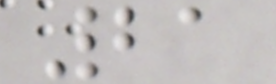21
